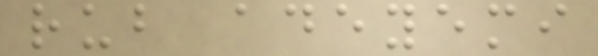rub adeyemi
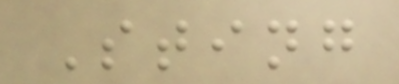Sting
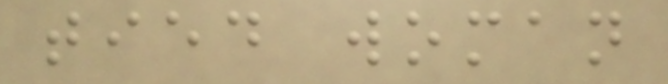tied woman
